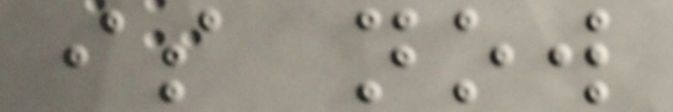is now
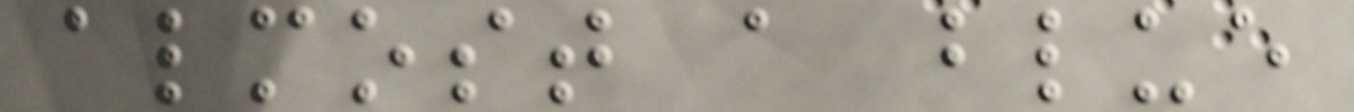almost a blue
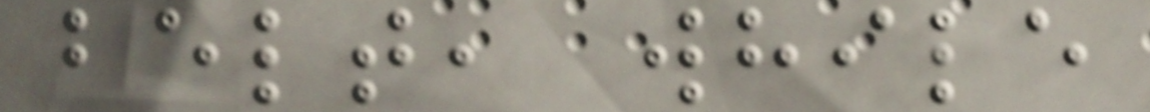belt, while
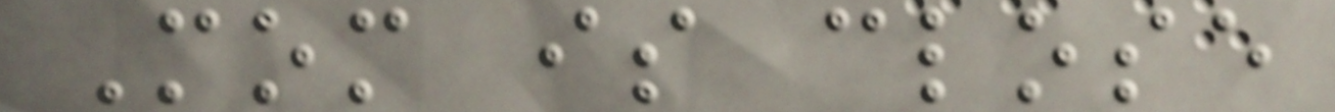Mom is close
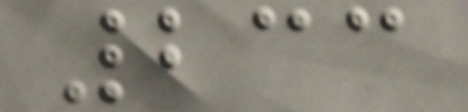233
